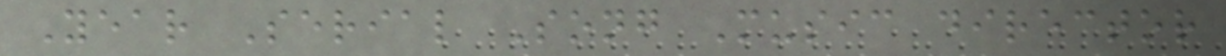Year Serial Song Music director
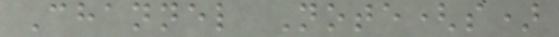Channel Note(s)
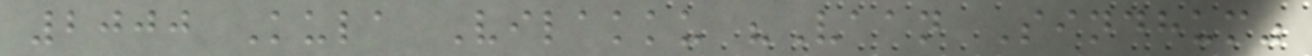2000 Kula Vilakku "Vaan Sindhum"
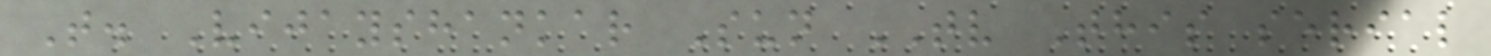T. Vijayshankar Sun TV This serial
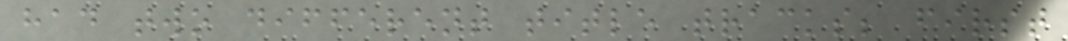had two different title tracks; first
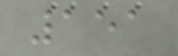151
